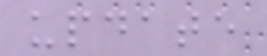update
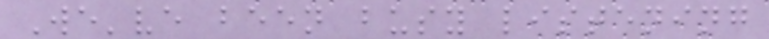We've been busy listening
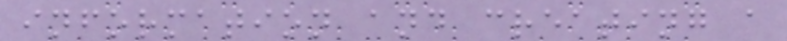information and creating a
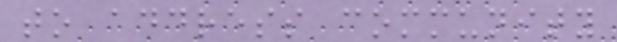to address community
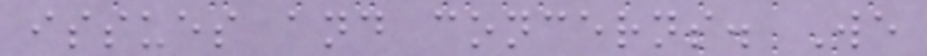issues and concerns. We
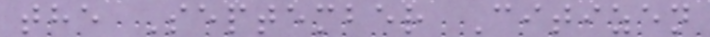the September Citizen
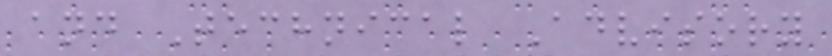and Technical Advisory
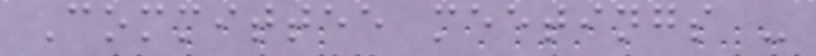Committee meetings -
